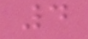4
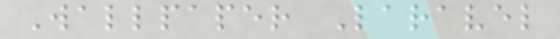Wallpaper Laravel
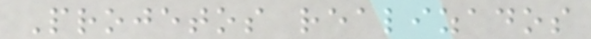Projetos realizados
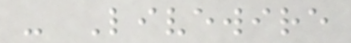- Livewire
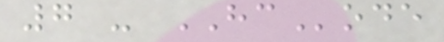7 - HCode
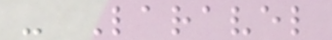- Laravel
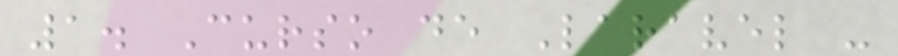1. Curso de Laravel -
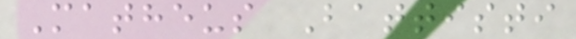Matheus Battisti
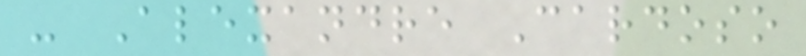- Alexandre Cardoso
